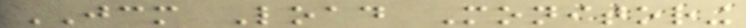JCM Load Monitoring
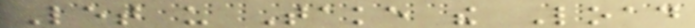Let us Take the Load
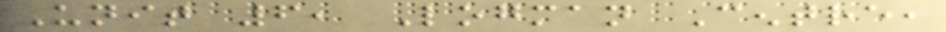Unit 6, Logman Centre,
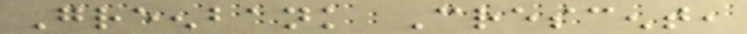Greenbank Crescent,
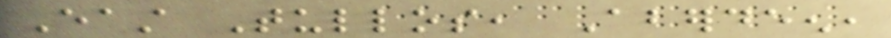East Tullos, Aberdeen,
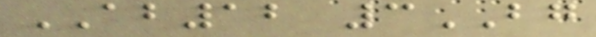AB12 3BG
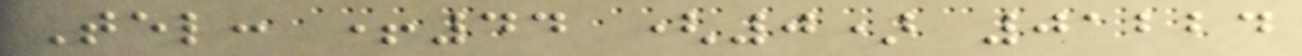Tel: +44 (0) 01224
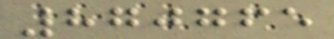870765
